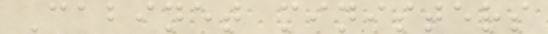Cabinet ministers
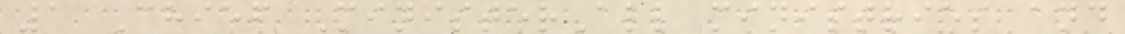1 Chief MinisterAll ministries and
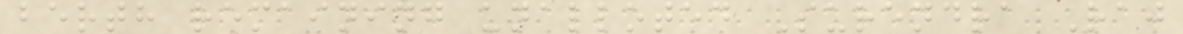berth remaining unalloted Surendra Raj
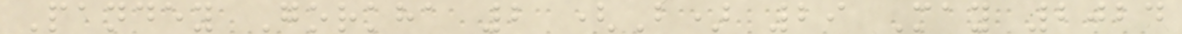Pandey Gorkha 2 (B) 29 May 2024
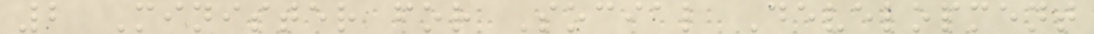2 Minister for Social Development
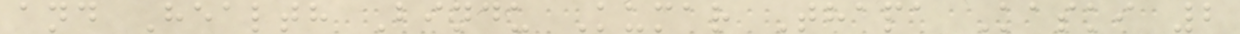and Health Bindu Kumar Thapa Kaski 2
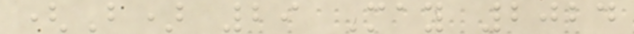(B) 29 May 2024
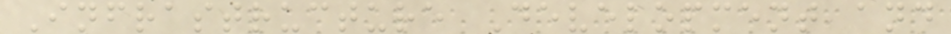Infrastructure Development and
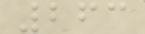263
